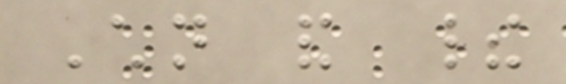Children and their
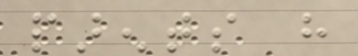parents have
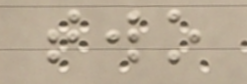two
